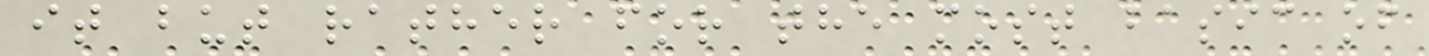it but rather for the most basic of
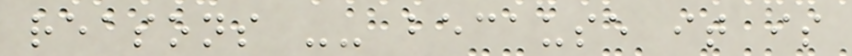reasons -- because it is
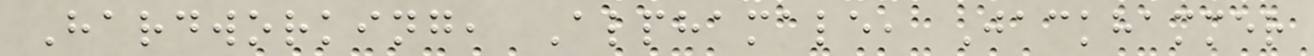Hardworking, Alphamale, Jackhammer
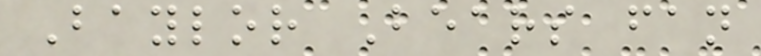Baylor Bears fan
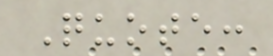Quote:
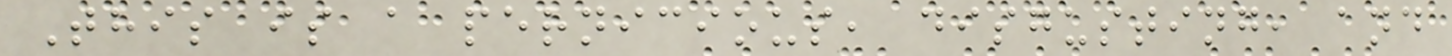This is a pernicious, disgusting, and
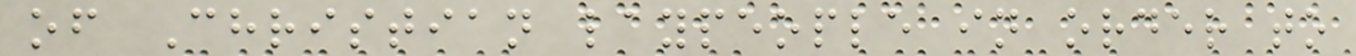of Christian laypeople in order to
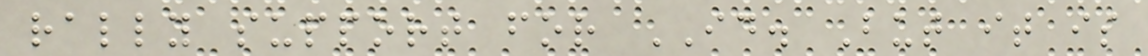rally support for ID. But it is
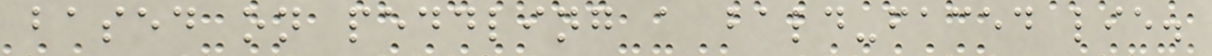based on peddling a bald-faced lie.
